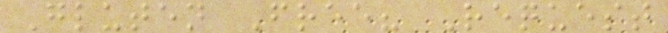Gluten Free? Request
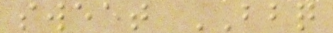sweet BBQ
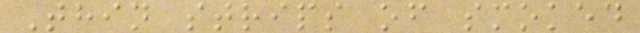Thin strips of smoked
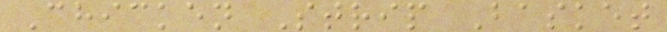Chicken Strip Basket
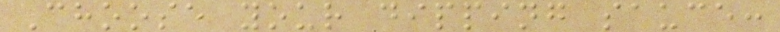Choose your dipping sauce:
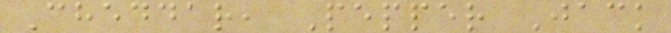Cheddar, Pepper Jack
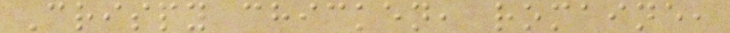Crispy chicken, romaine,
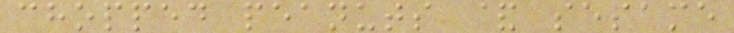chopped peanuts & sesame
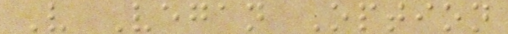V Vegan Option
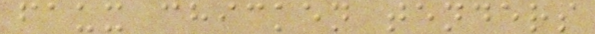faux chicken tenders
